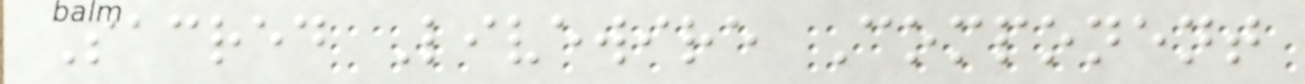Sacred Livewire Component
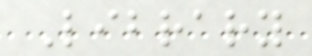Library
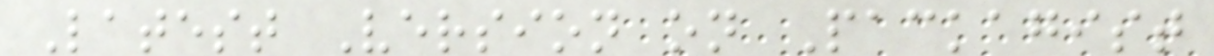Latest Version on Packagist
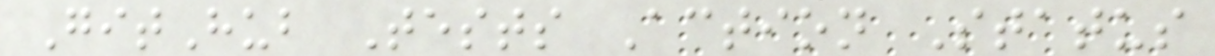GitHub Tests Action Status
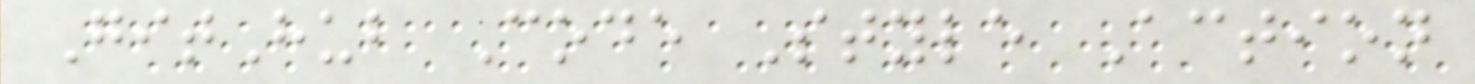GitHub Code Style Action
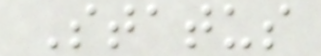Status
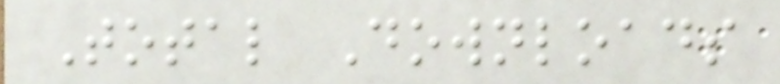Total Downloads
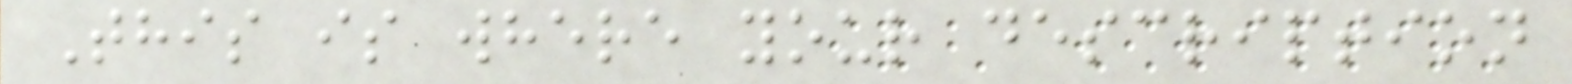This is where your description
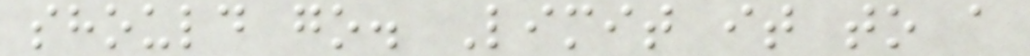should go. Limit it to a
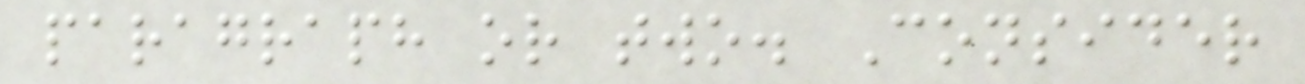paragraph or two. Consider
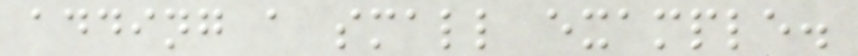adding a small example.
